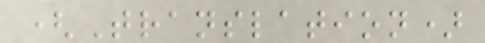(Translation)
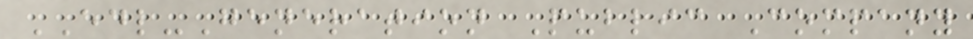EDL-Generation Public Company
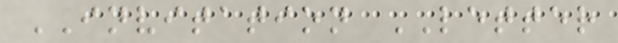INVITATION LETTER
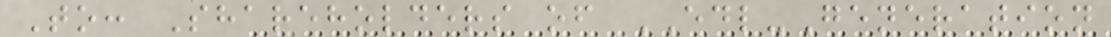To: Shareholders of EDL-Generation
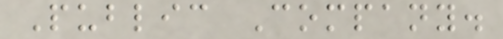Public Company.
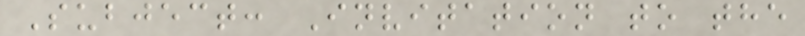Subject: Invitation to the
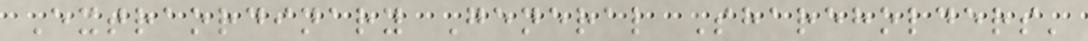Extraordinary General Shareholders'
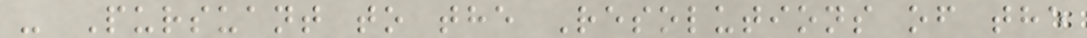- Pursuant to the Resolutions of the
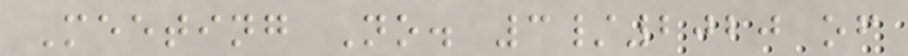Meeting No. 3/2020 of
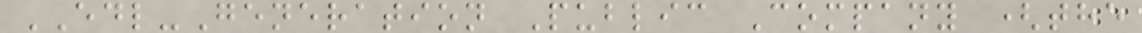EDL-Generation Public Company (the
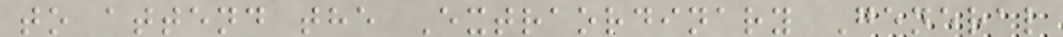to attend the Extraordinary General
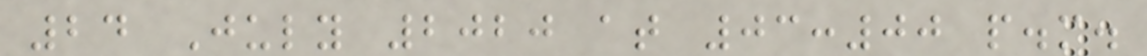24 July 2020 at 03:00 p.m.
